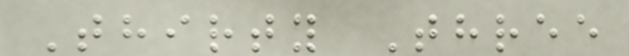Thirty Three
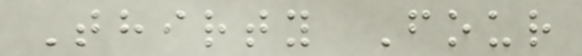Thirty Four
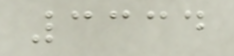3334
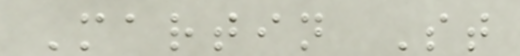Martin St
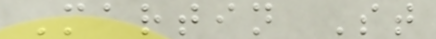Martin St
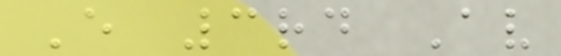E 3rd Av
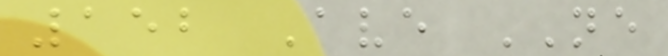152 Ave NE
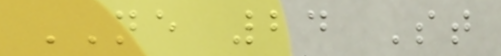NE 24 St
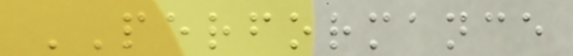PERFORMANCE
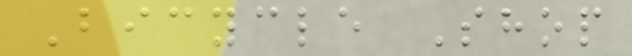Bicycle Shop
